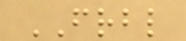FRBL
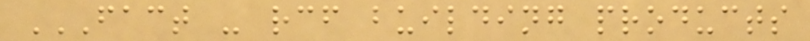FACT - RCF BUILDING PRODUCTS
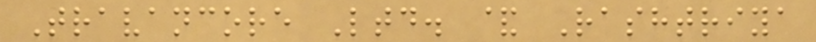Travancore Ltd. & Rashtriya
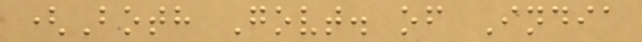(Both Govt. of India
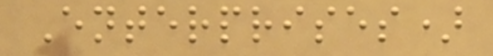Enterprises)
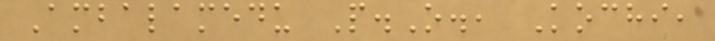Ambalamedu P.O., Kochi,
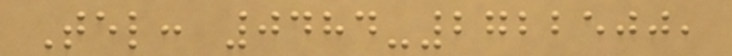Tel: 0484-2722500,
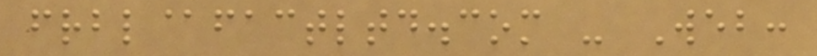frbl@factltd.com - Web:
